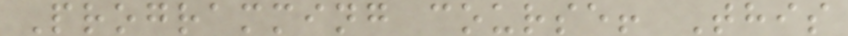Programming course! This
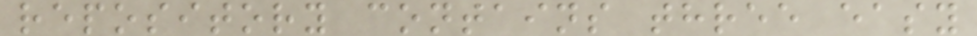repository contains three easy
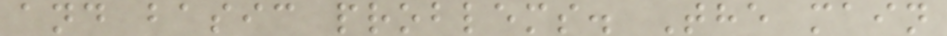and basic problems. The main
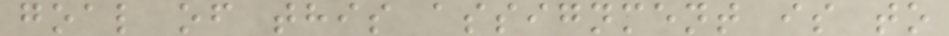goal of this assignment is to
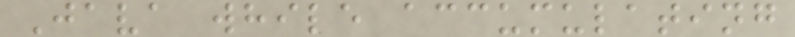Java while accumulating
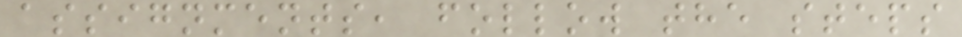assignments, follow the steps
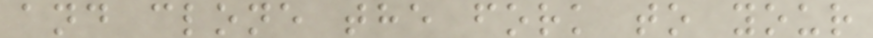and clone the fork to your
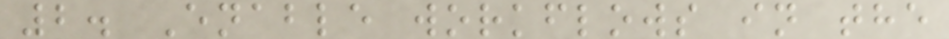2. Enable workflows in the
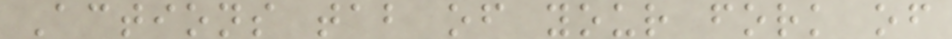Actions tab of your fork of
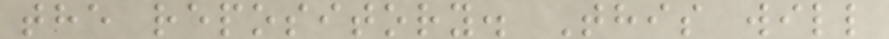the repository. This will
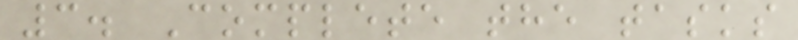3. Complete the tasks
